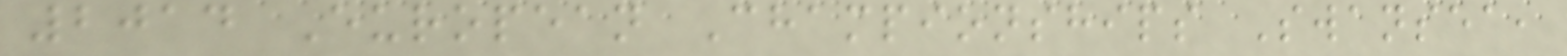2014 European Championships Swansea,
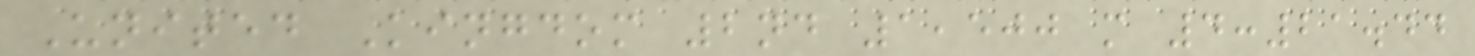United Kingdom 2nd 1,500 m 4:21.44
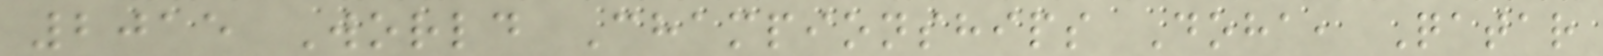2015 World Championships Doha, Qatar
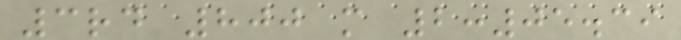3rd 800 m 2:05.39
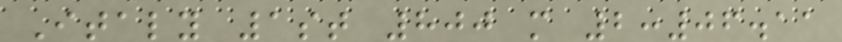Italy 1st 800 m 2:06.11
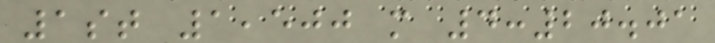1st 1,500 m 4:20.01
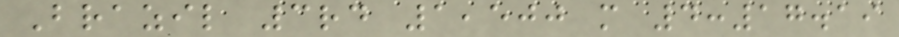Brazil 3rd 1,500 m 4:17.19
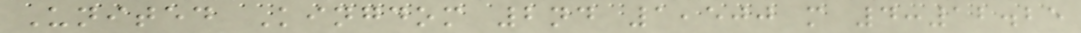United Kingdom 2nd 1,500 m 4:12.25
